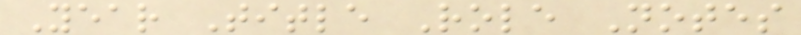Year Title Role Notes
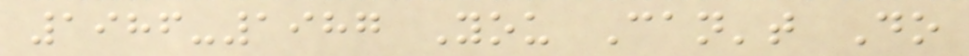1986-1987 You Can't Do
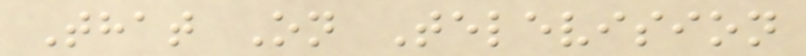That On Television
